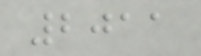2011
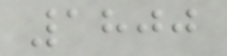1800
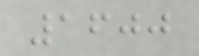1600
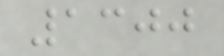1300
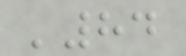'84
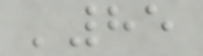'85
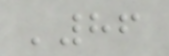'86
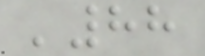'88
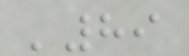'89
